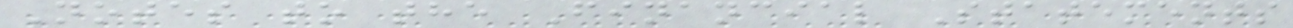Notes to the Financial Statements
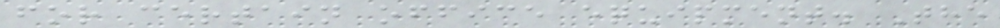for certain office equipment. The
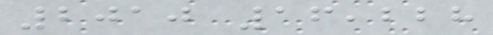2010 16,228
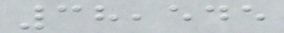38,545
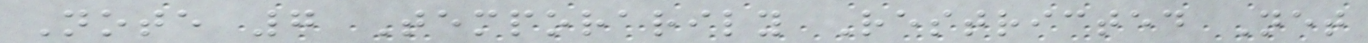Note 7 Temporarily Restricted Net
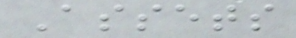Assets
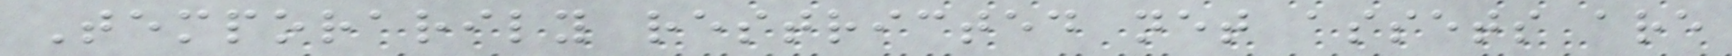Temporarily restricted net assets are
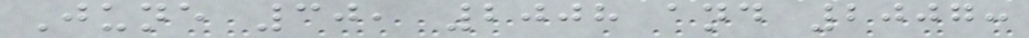June 30, 2008 and 2007:
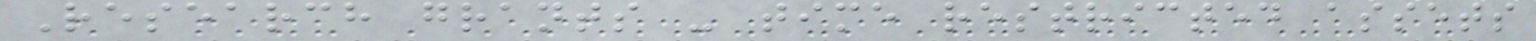Research grants - time restricted assets
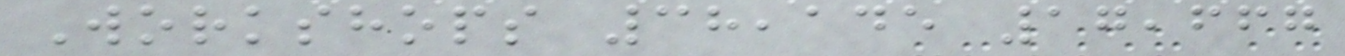Workshops 38,145 17,667
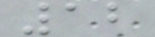12
